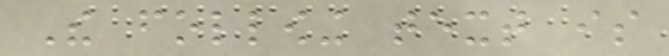The following text is
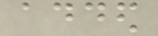added
